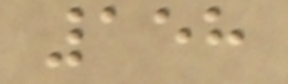158
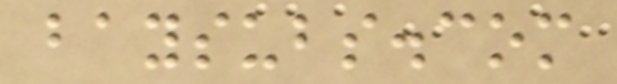baysubs.com
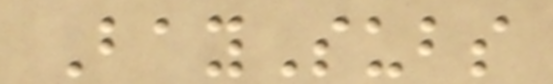BaySubs
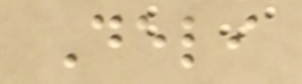Deli
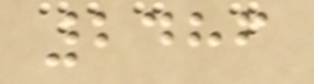2486
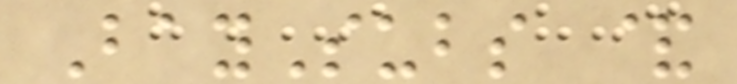BaySubs &
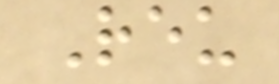Reu
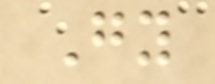Gy
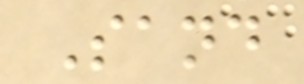Sand
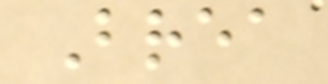Brea
